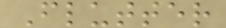Flutter
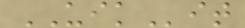UIKit
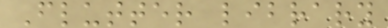Flutter library
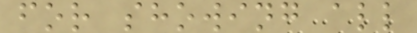for showing all
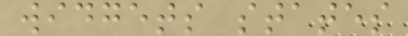widgets states
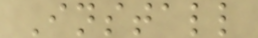Install
